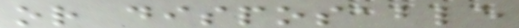or disposable
